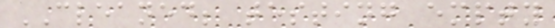CLEANED; testing empty
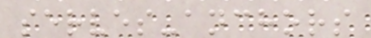serves-anchors
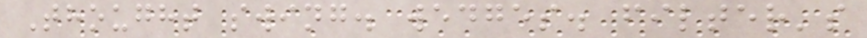Thought swing. wedges. filter's
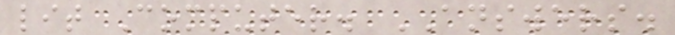lit Computer. ANSWERS.
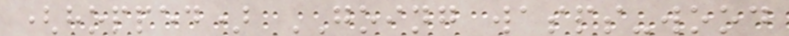(hopped) GOING wasps-wood
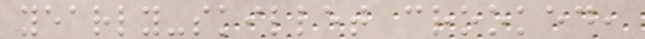yearly-skillet crooked,
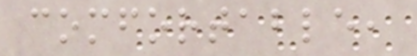comfortable,
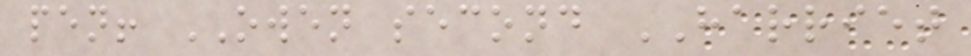pen! OWEN second HARRIET
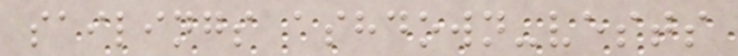sailings ashdown-vests
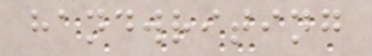handwriting
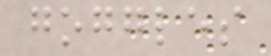goggles
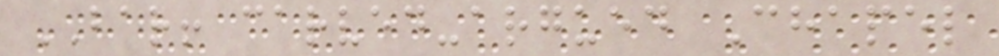BAR! carved-argued Chapel
